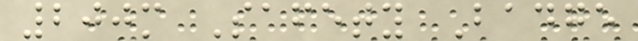200m Safety Badge
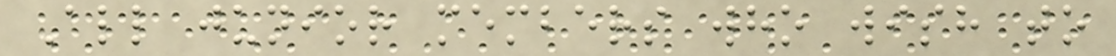All junior members who wish to
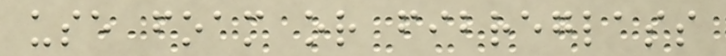use foam or fibreglass
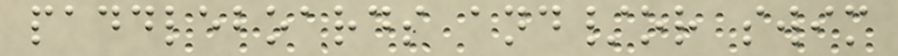paddleboards and/or swim
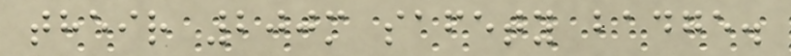their 200m safety badge.
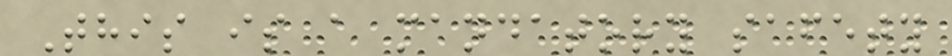This is a mandatory safety
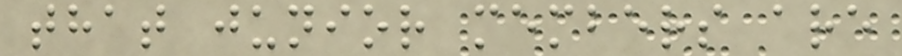that junior members are
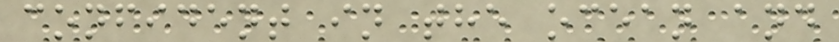confident in the ocean and
